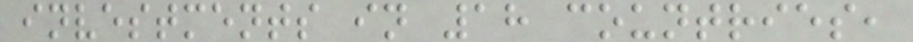investments in 18 countries,
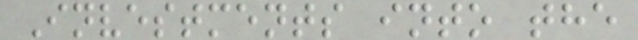Investments into the
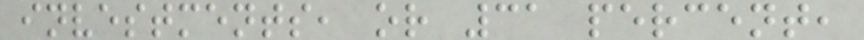investments, or 31 percent,
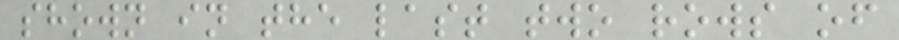shown in the last two rows of
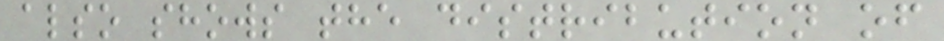also shows the distribution of
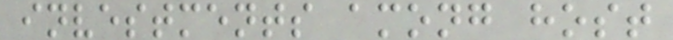investments among host
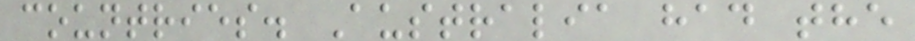countries. Australia had the
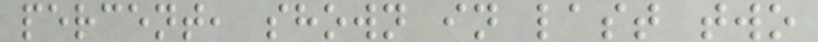percent, shown in last two
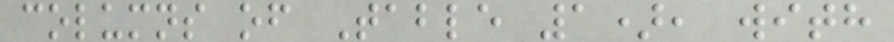columns of Table 1), with
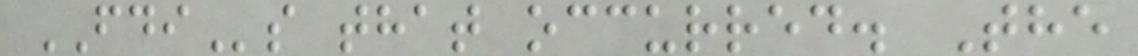FDIs that occurred. The
